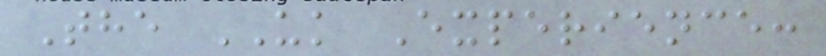The UK Experience:
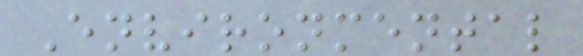Environmental
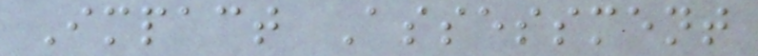Impact Assessment
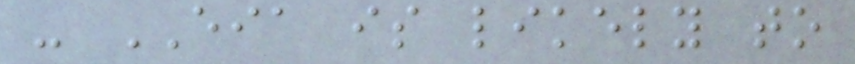- EIA is likely to
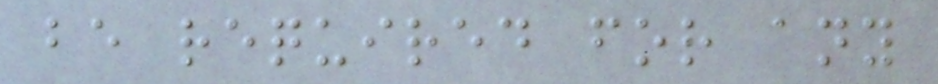be required for any
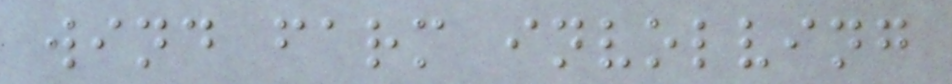wind farm involving
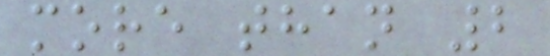more than 2
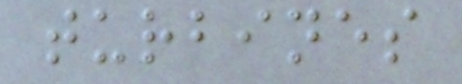turbines
